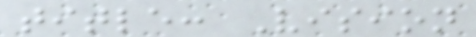title: Vision
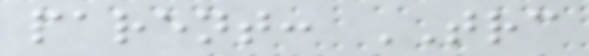parent: TRC
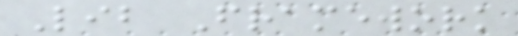Lib Framework
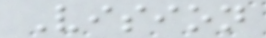Vision
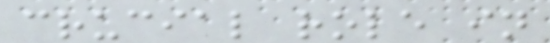crucial role in
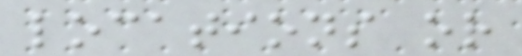locations or
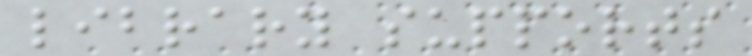library supports
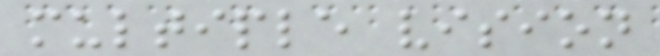multiple vision
